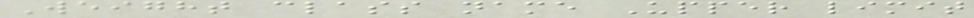Weight class name Upper limit
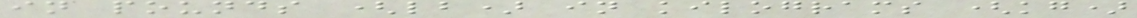in pounds (lb) in kilograms (kg)
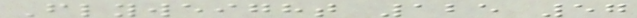Flyweight 125 57
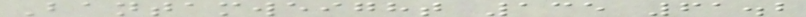Bantamweight 135 61.2
